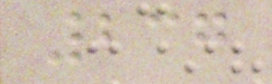237
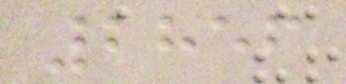2856
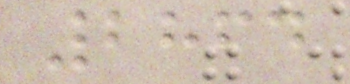2864
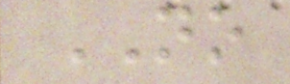NO
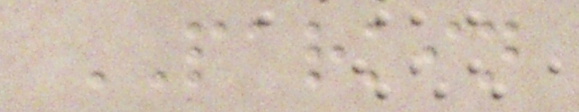PARKIN
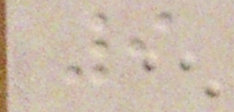9
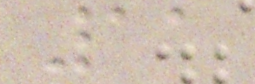11
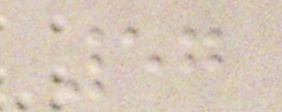57
